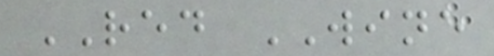RED WINE
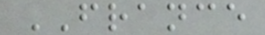FRANCE
